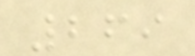269
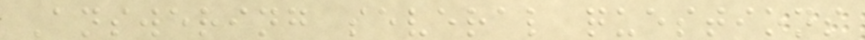Answering several questions
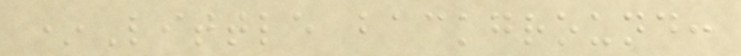*Little background:
